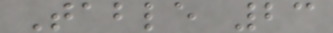Table 23
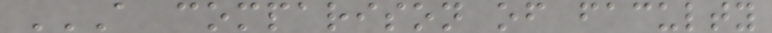A COMPARISON OF FACULTY
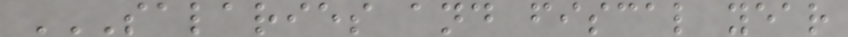SALARIES AND FISCAL YEAR
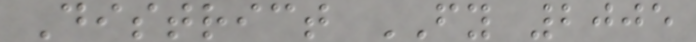District FY 2005
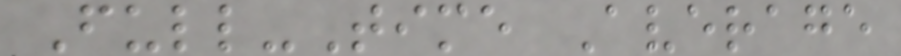Full-Time Average
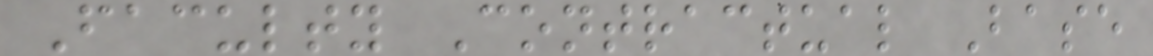Faculty Contractual Base
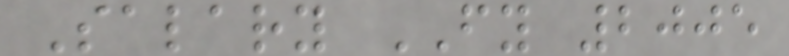Salary FY 2005
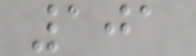101
